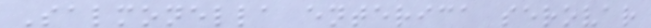Salmonella enterica serovar
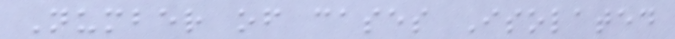Number of cases Isolated
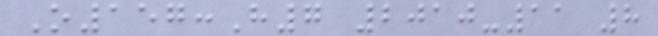O157:H7 2010-11 8
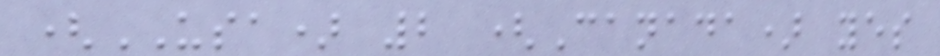(USA) 2 (Canada) yes
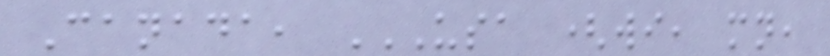Canada, USA (WI, MN,
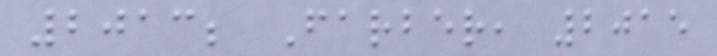2013; Farber, 2015
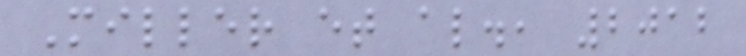Miller et al., 2012
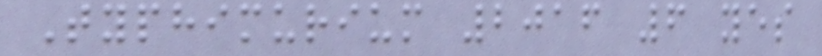Typhimurium 2016 6 yes
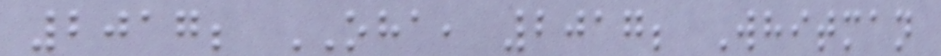2017; OHA, 2017; Whitman
